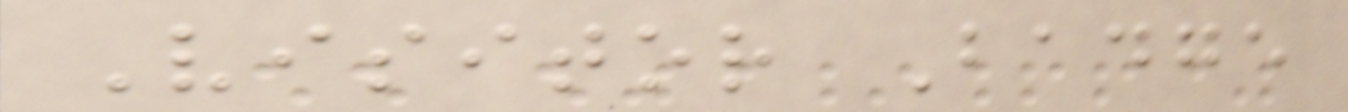Visitor Badge
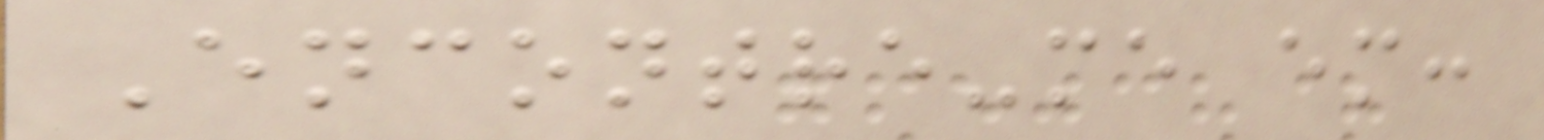Encontre-me em:
